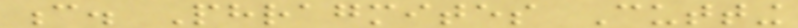c. Phragmites Cutting
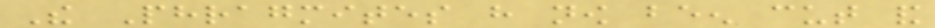The Phragmites have now been cut and
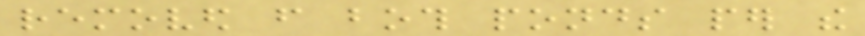removed from both ponds per the
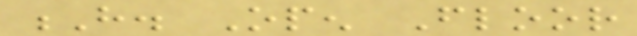H. Open Floor
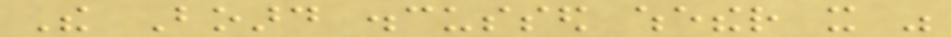The Board discussed whether it was
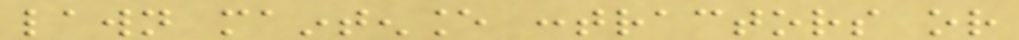lawn maintenance contractors or
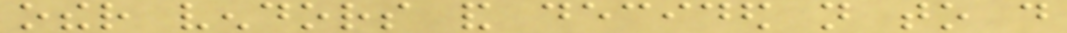other vendors and decided not to do
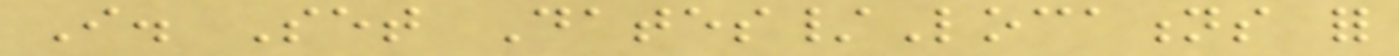I. Set Dates/Locations for
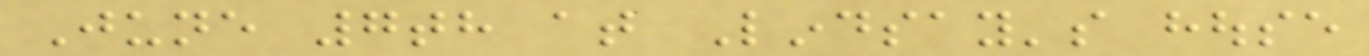June 7th at Lindsay's house
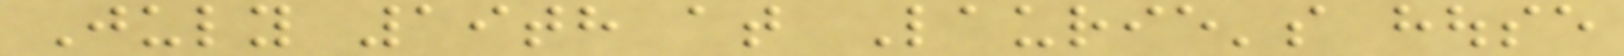July 19th at Laurie's house
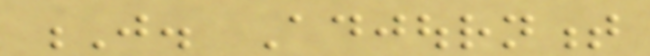J. Adjournment
